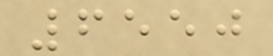6550
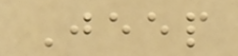Jeep
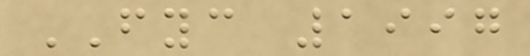FYC 1997
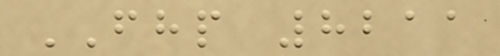FHP 8211
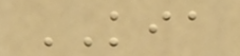KIA
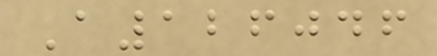A126046
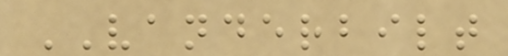VANDERBILT
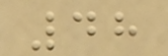48
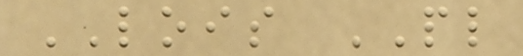LOIS PL
